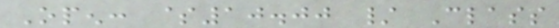Open: $10.00 / Class
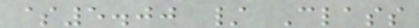$5.00 / Class
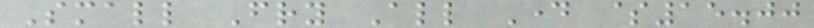Small Fry All Day $15.00
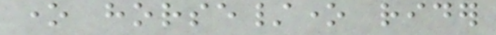one horse/one rider
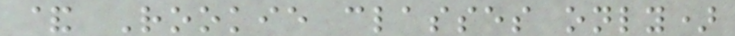& Rookie classes only)
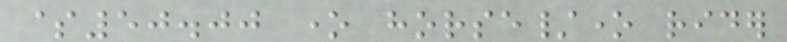$50.00 one horse/one rider
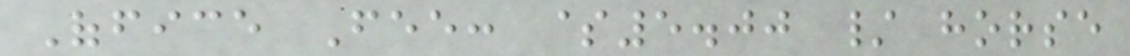Office Fee: $5.00 / horse
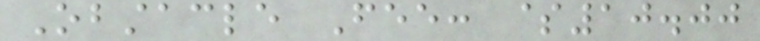Obstacle Fee: $10.00
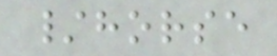/horse
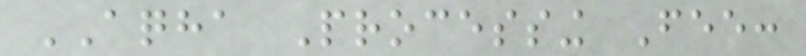AQHA Processing Fee:
